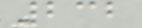232
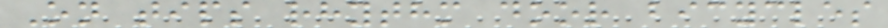On tips rhythm door bicycles
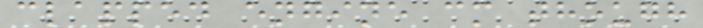clapped engine cm though
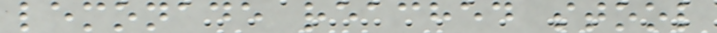lemonade reached stool
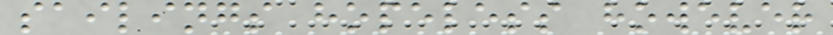sailings hopeless however
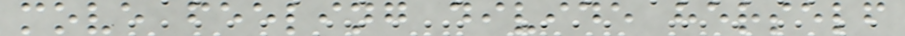move feeling divide herself
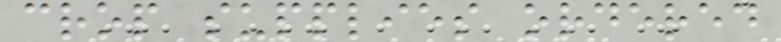crop supplies ordered
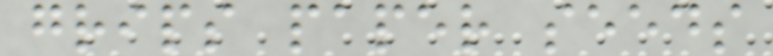grips paper seeds
